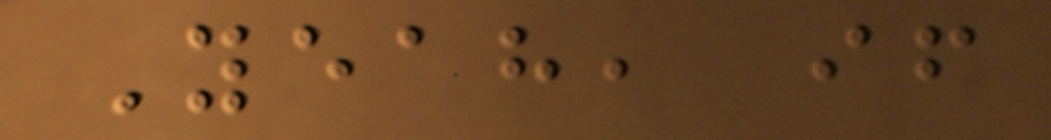Yeah, if
